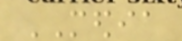MEDIA
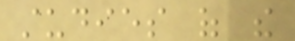studies of the
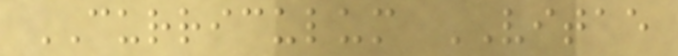CURRICULUM VITAE
